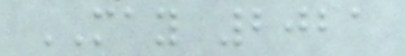MAY 2021
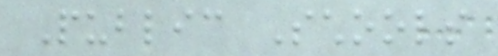Public Schools
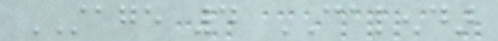STAGE 4 CALENDAR
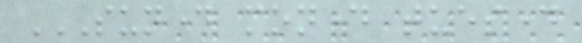SUNDAY MONDAY TUESDAY
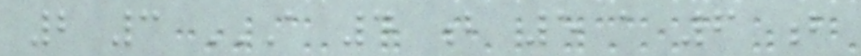2 3 A 4 B 5 A 6 B
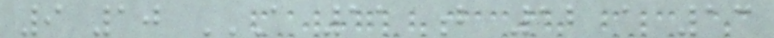9 10 A 11 B 12 A 13
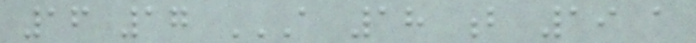16 17 A 18 B 19 A
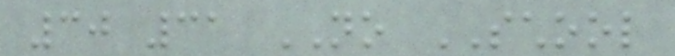30 31 NO SCHOOL
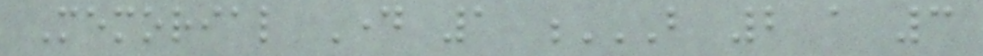Memorial Day 1 B 2 A 3
